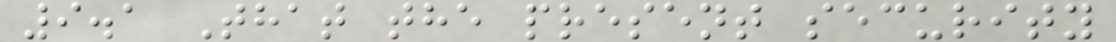9.1 That the present security
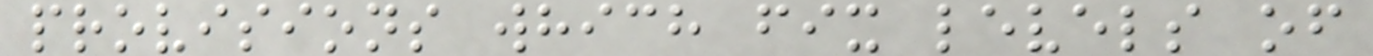provisions which fix levels of
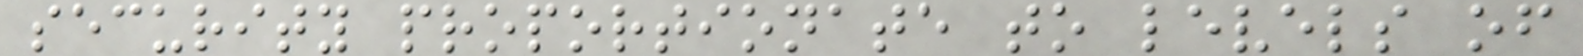security proportionate to levels of
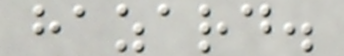hazard.
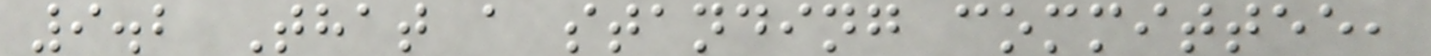9.2 That a standing committee,
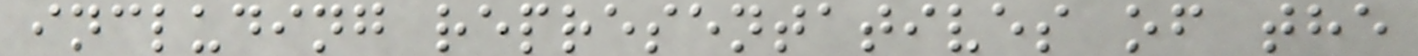including representatives of the
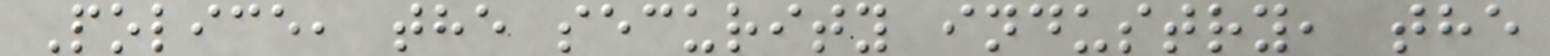Police, the security industry, the
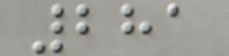281
